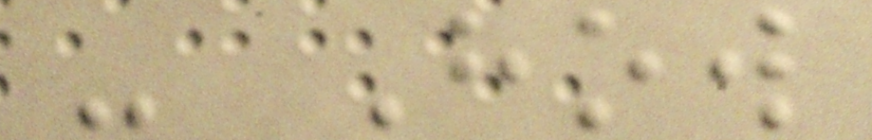- How
